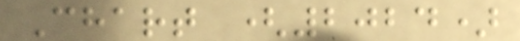Chart (2024)
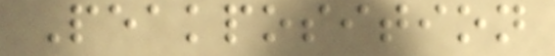Peakposition
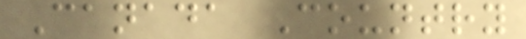Canada Country
